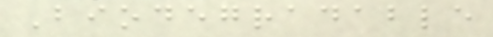Biodegradable
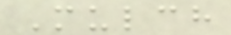Mulch
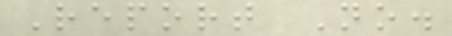Report No.
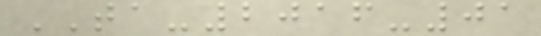TA-2016-01
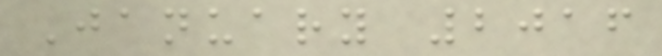January 2016
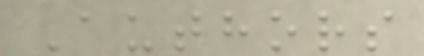Authors
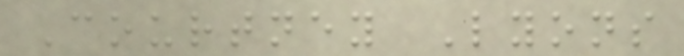Courtney Lyons
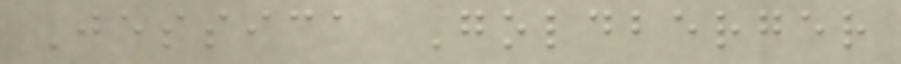Jessica Goldberger
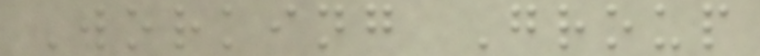Working Group
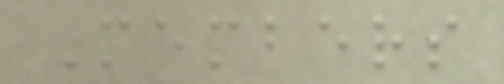Members
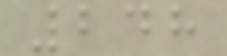248
